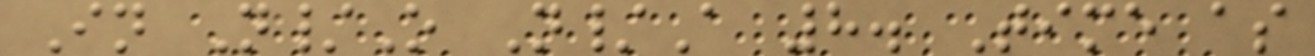In N/O N/A 8. Time as
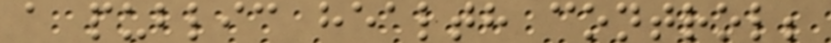a public health control;
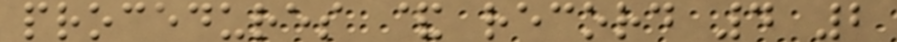procedures & record 4 2
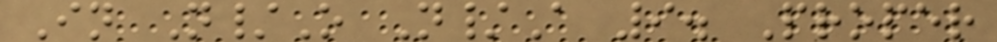In N/O N/A 9. Proper
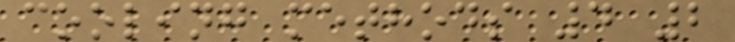cooling methods 4 2
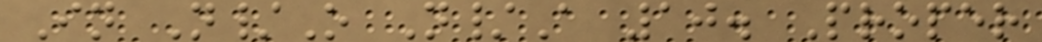In N/O N/A 10. Proper
